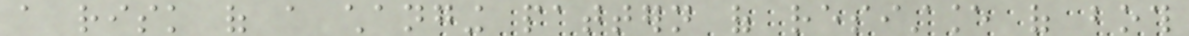a risk of a changing pattern of resistance of both
